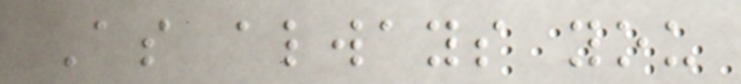As always you
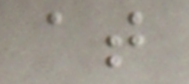at
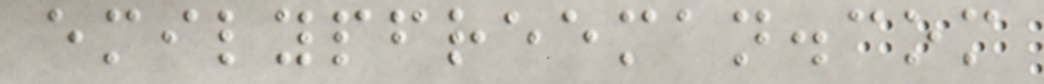emilypfreeman.com
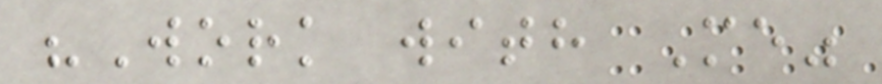"Work with Me"
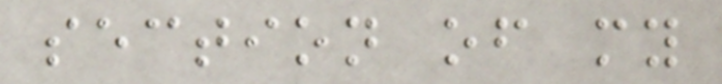section of my
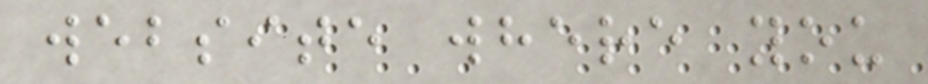website where you
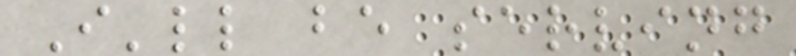I'll be serving
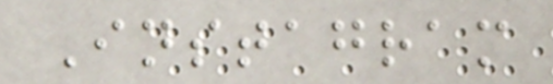Instagram
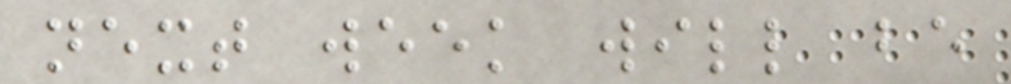next week will be
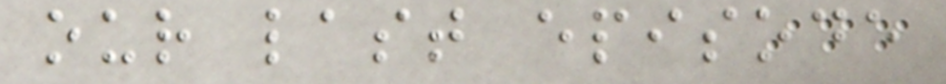our last episode
